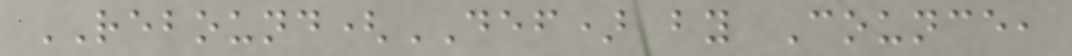REBOUND(DEF) by Counce,
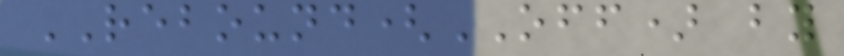REBOUND(OFF) by
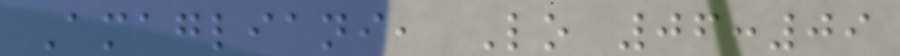Amagliani, Lo 06:09
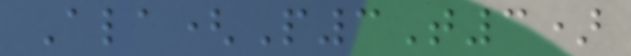Ala(P3T3)
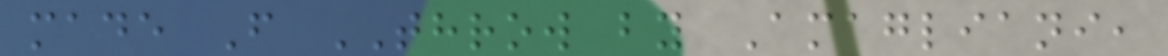made F THROW by Amagliani,
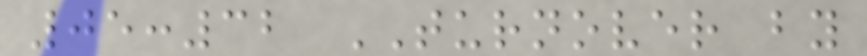05:32 TURNOVER by
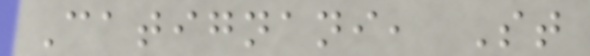Catignani, St
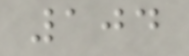104
